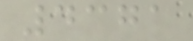4371
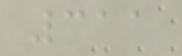311
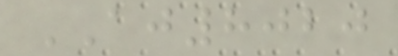AJ8020
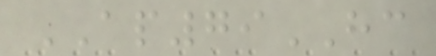AP79HC
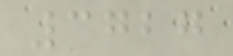3727
